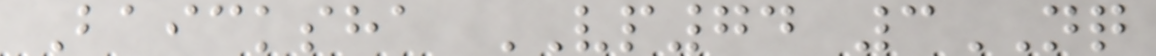Baicksha VP74 3NQ
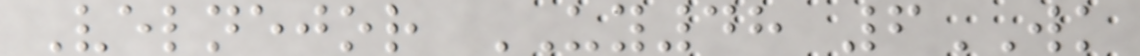Velnejor UY48 6WK
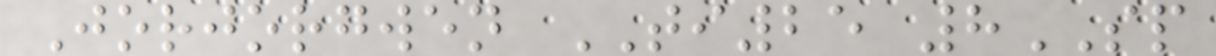Jorjorgwen TI25 8SP
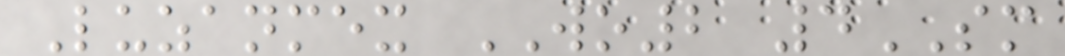Luzanmex WO2 4SM
